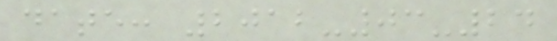date: 2012-03-24
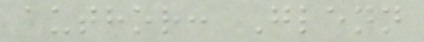author: Glenn
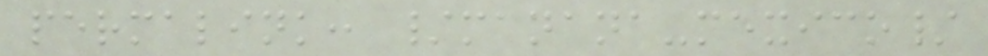permalink: /manana-mexico/
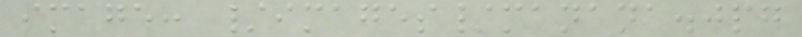image: /images/manana.jpg
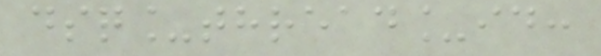dsq_thread_id:
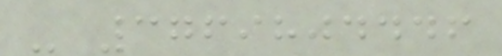- 3769804446
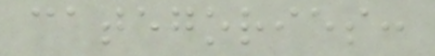categories:
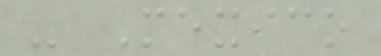- Mexico
